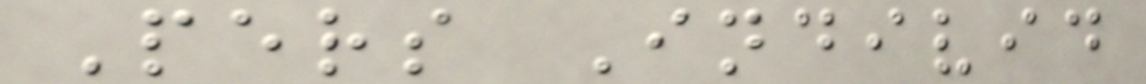Pers Individ
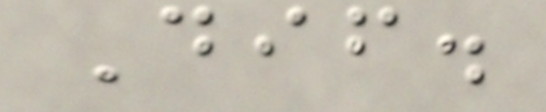Dif.
